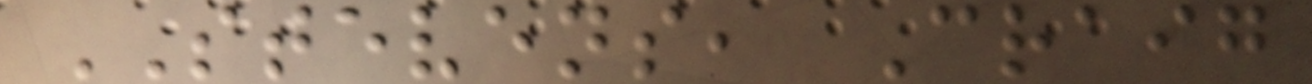STEVENS, Craig
